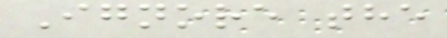Ignore the
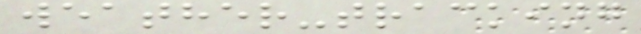weather-tracking
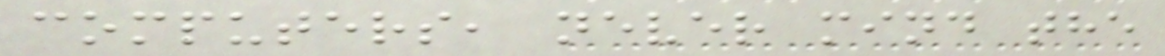computers, never mind the
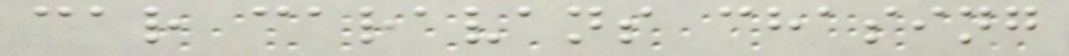car caravans chasing
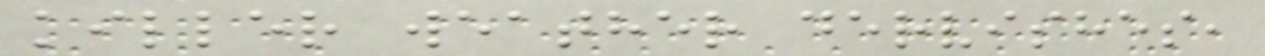killer weather dervishes,
